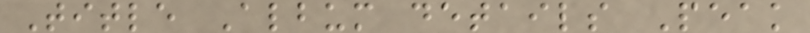Title Album details Peak
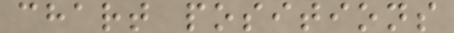chart positions
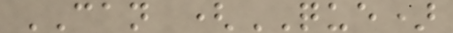CAN (QUE)
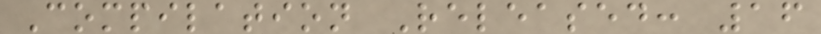Compilation Released: 16
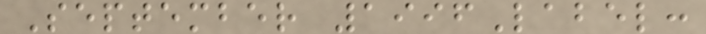September 1996Label:
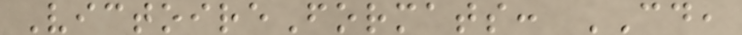VictoireFormats: CD,
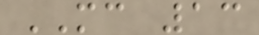MC 13
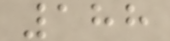188
